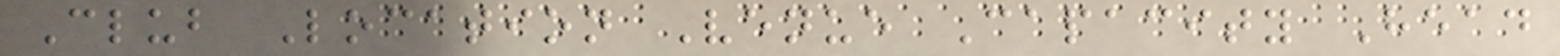Club Location Venue Capacity Head
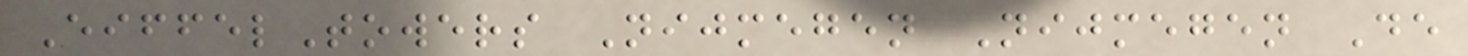EiffelTowers Nijmegen Nijmegen De
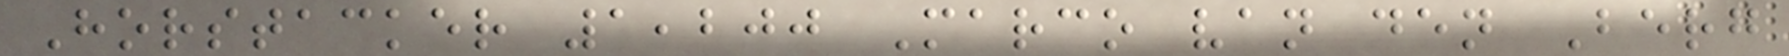Horstacker 1,200 Marco van den Berg
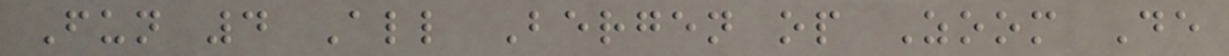Fun 4 All Bergen op Zoom De
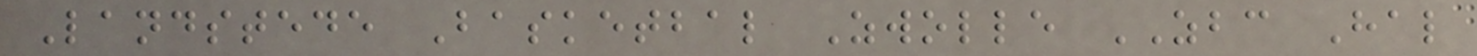Landstede Basketbal Zwolle ZBC Hal
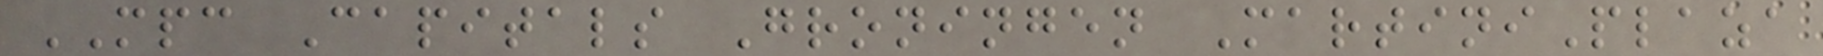MPC Capitals Groningen MartiniPlaza
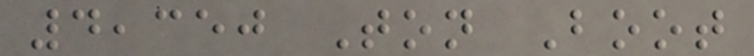4,350 Ton Boot
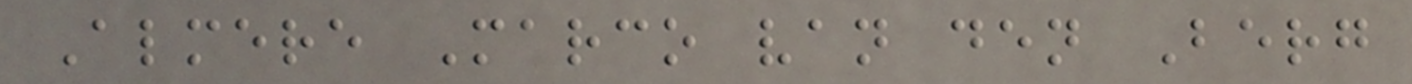Almere Marco van den Berg
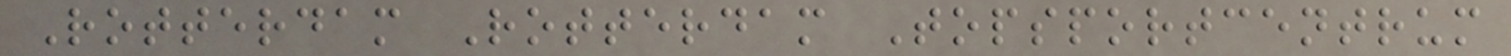Rotterdam Rotterdam Topsportcentrum
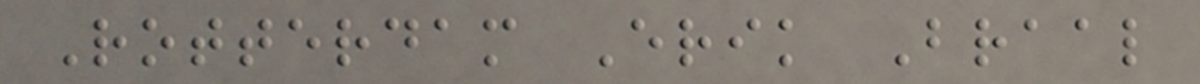Rotterdam Erik Braal
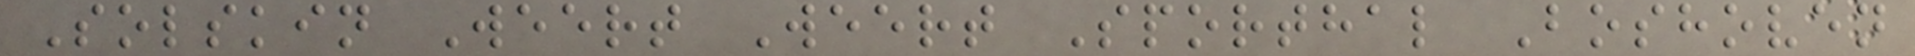Solskin Weert Weert Sporthal Boshoven
